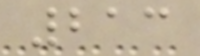213
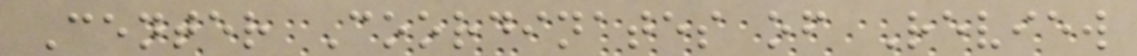Center Coordinates of Review
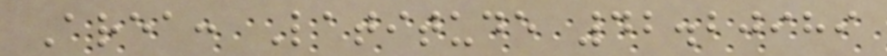Area: Latitude 42.20989
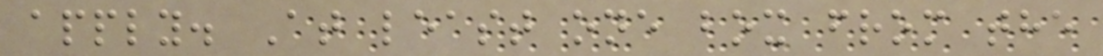apply. At least one box from the
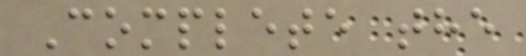Complete the
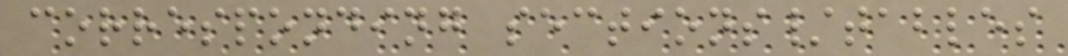corresponding sections/tables
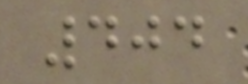404
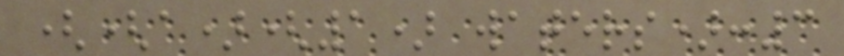((a)(1) waters):3
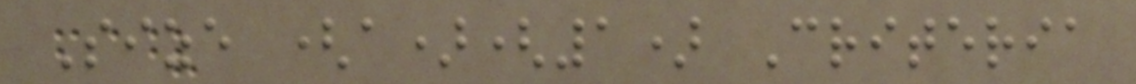Size (a)(1) Criteria
